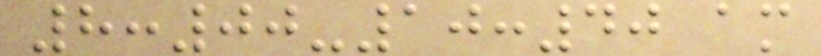8:00-10:40 am
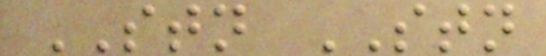STN STN
